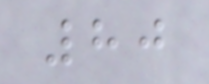80
